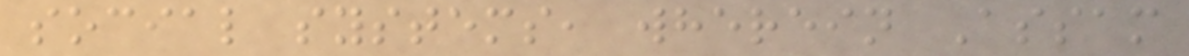social systems, wherein Assam
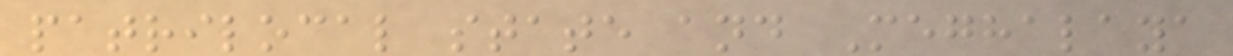patrilocal state and Meghalaya
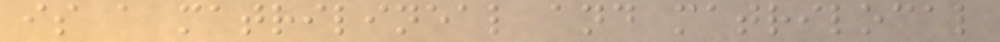is a matrilineal and matrilocal
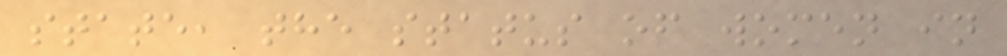state, the status of women in
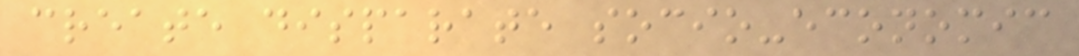create disparate socio-economic
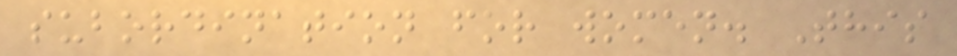subordination for women. This
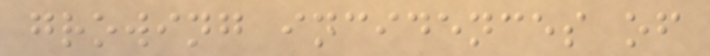growing incidences of
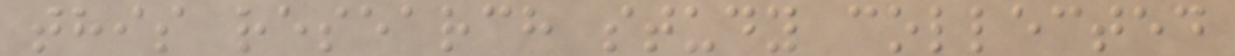this research study collected
